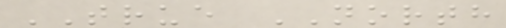TRUE NORTH
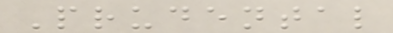Prudental
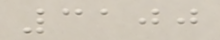3100
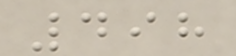498
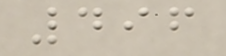496
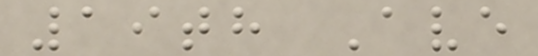19th Ave
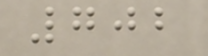702
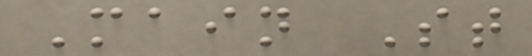Main St
